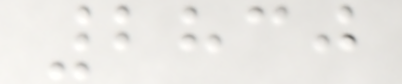2830
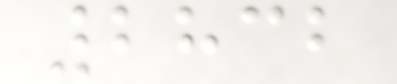2832
